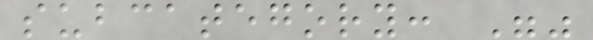subcategory: ""
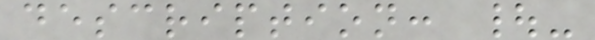description: |-
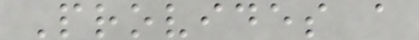Provides a
